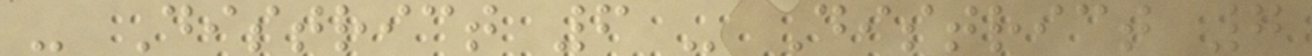- District 6 - District 7
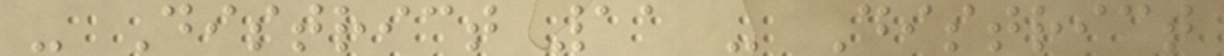- District 11 - District
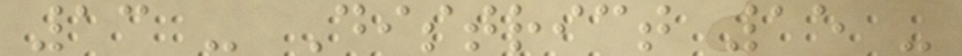13 - District 15 -
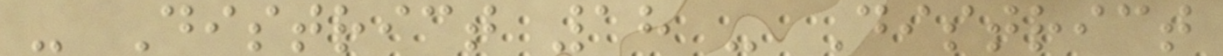- District 18 - District
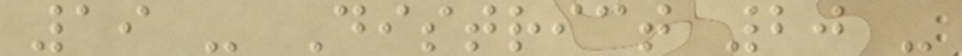19 - District 20 -
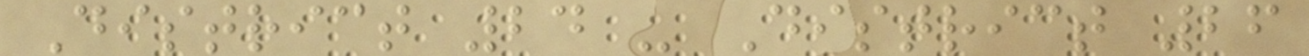District 24 - District 26
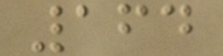164
